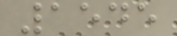1545
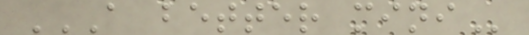A BETTER MINI
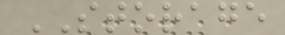STORAGE
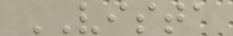VISTA
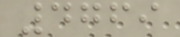4769
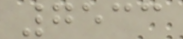7533
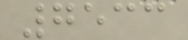7533
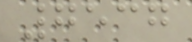7537
